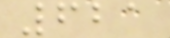621
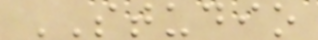STUDIO
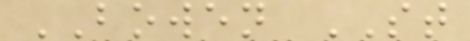BOWEN ST
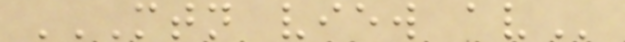MTN VIEW AV
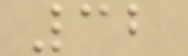32
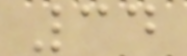34
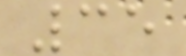35
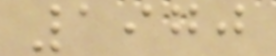1970
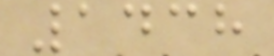1438
